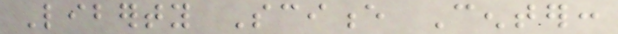Liberty Science Center:
